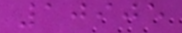10905
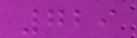729
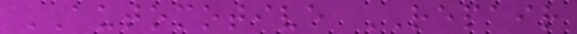AUTOMOTIVE REPAIR
